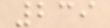239
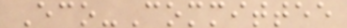Eco-Committee
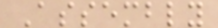Assembly
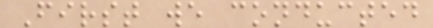First we conducted
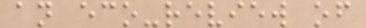an eco-review of
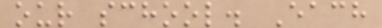our school. Each
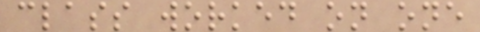class worked on one
